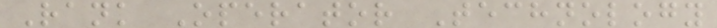Rank Operator Technology
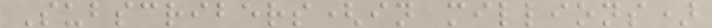Subscribers(in millions)
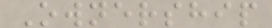Ownership
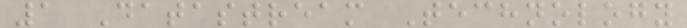1 Datastream Technology
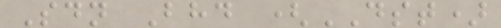Sdn Bhd (DST)
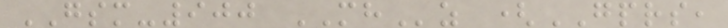GSM-900 MHz (GPRS,
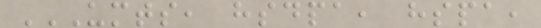UMTS, HSDPA, HSPA,
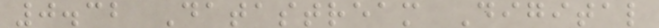0.32 Datastream Digital
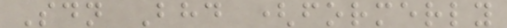Sdn Bhd (formerly
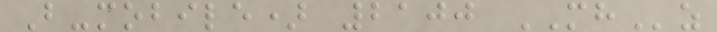B-mobile) 2100 MHz
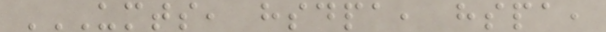UMTS, HSDPA, HSPA,
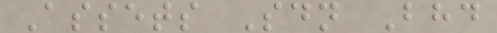Assets Sdn Bhd
